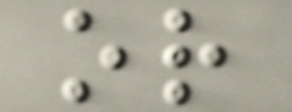or
